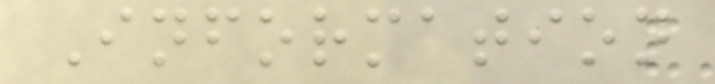Information
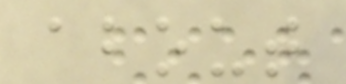about
